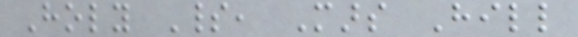Holy Spirit, Mars Hill
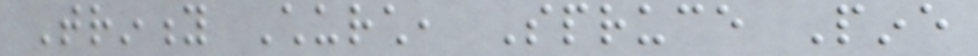Trinity Church, Spruce Pine
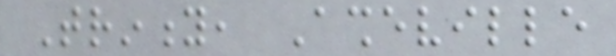Trinity, Asheville
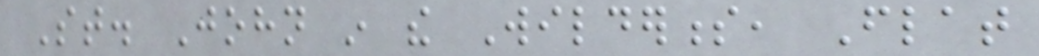St. John in the Wilderness, Flat
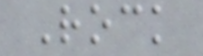Rock
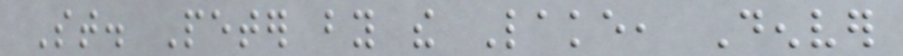St. Peter by the Lake, Denver
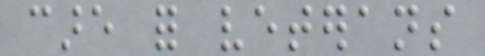care for veterans
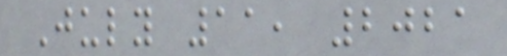July 11, 2021
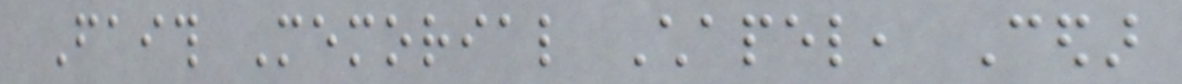Faith Memorial Chapel, Cedar
